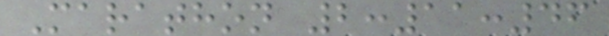Marathon 2:11:46
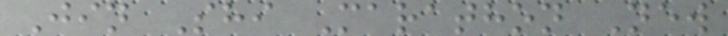Jin Shi Marathon New
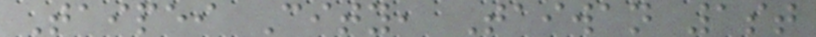Taipei City, Taiwan 1st
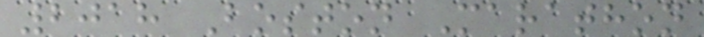2018 Boston Marathon
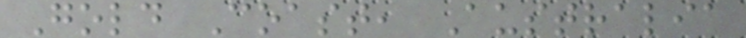Gold Coast, Australia
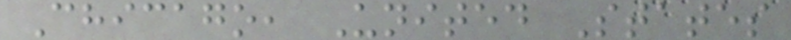Chicago, United States
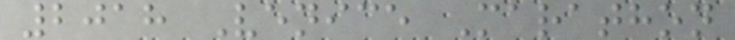2018 Venice Marathon
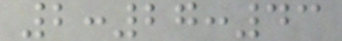2:27:43
